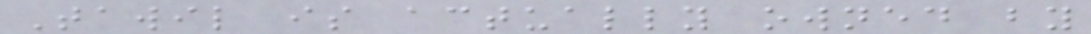Tawil is actually owned by
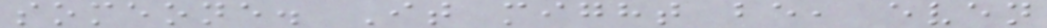someone. It might be, even
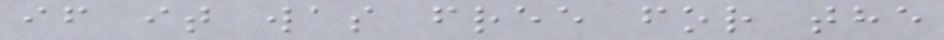if it was free for the
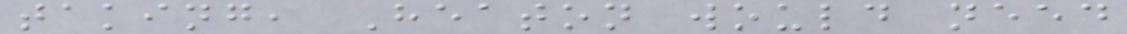taking, Heaton would need
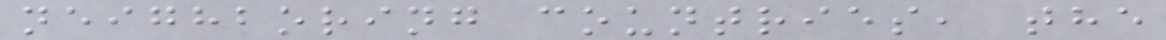neighboring countries, the
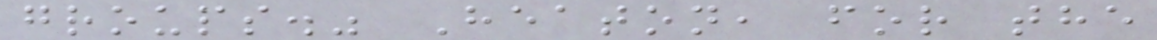groups." Heaton, for the
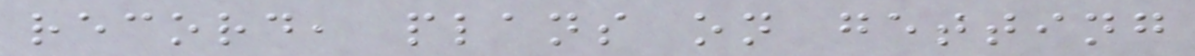record, plans on getting
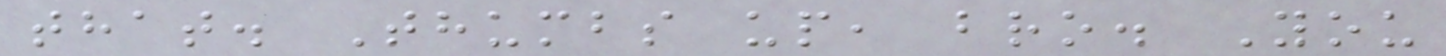that. Thumbs up, bro. You
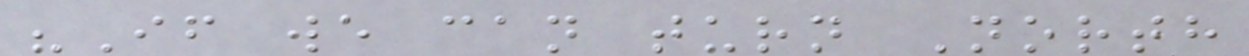"If we can turn North
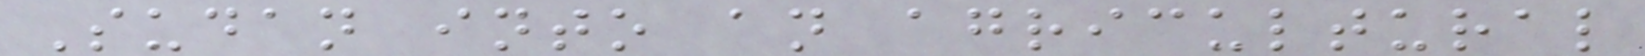Sudan into an agricultural
